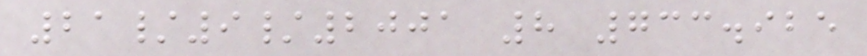21/9/2001 8 733.925
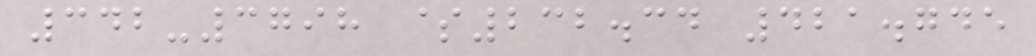342-3798 $232.34 421.745
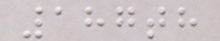187th
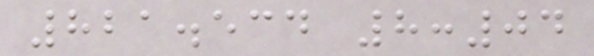821.534 8:04
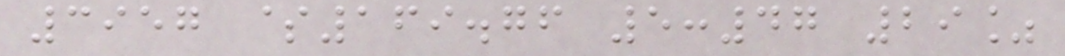3957 $169.76 5:47 29%
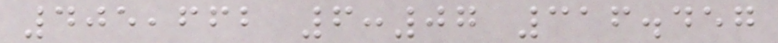405,662 6:07 316.457
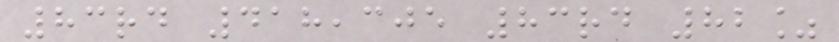83rd 418,305 83rd 82%
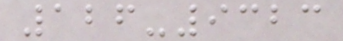126-9323
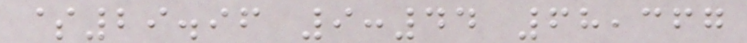$29.96 9:44 68,367
